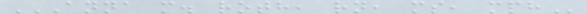ANNA M. ROTH, RN, MS, MPH
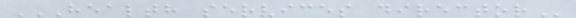HEALTH SERVICES DIRECTOR
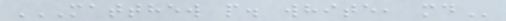MATTHEW P. WHITE, MD
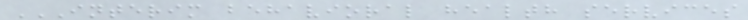INTERIM BEHAVIORAL HEALTH SERVICES
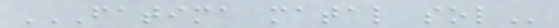FATIMA MATAL SOL
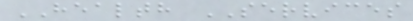HEALTH SERVICES
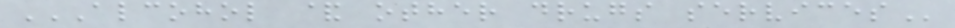ALCOHOL & OTHER DRUGS SERVICES
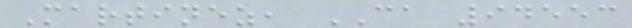Martinez, CA 94553
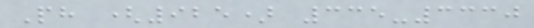Ph (925) 335-3330
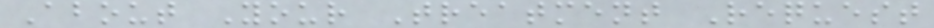About Your Treatment Request
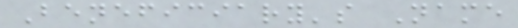Beneficiary's Name
